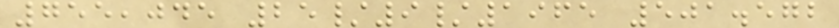755,045 25/9/1965 501.572
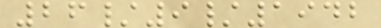26/9/1942
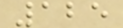125
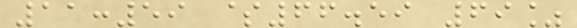11:59 $66.59 69%
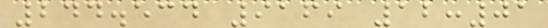244.534 9169 12:01
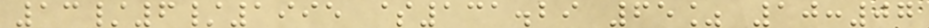13/6/1995 $131.29 65% 10:07
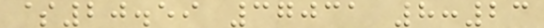$20.59 37031 8:23
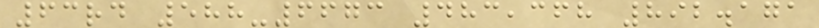63rd 588-6673 483,368 892.171
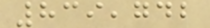839,742
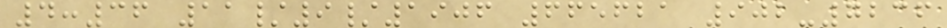4:36 11/9/1906 665621 902-7236
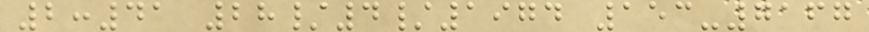2:41 28/4/1974 153-7167
